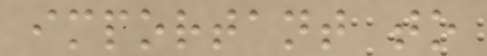important to
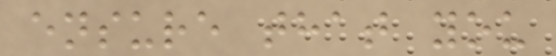ensure that you
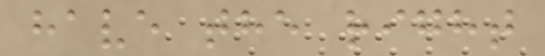have the right
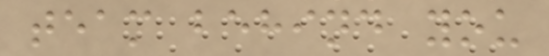team behind you
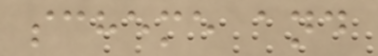scheme and
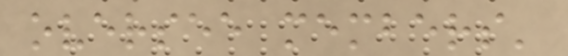oversee members'
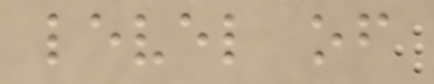level of
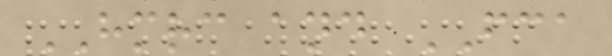HMRC and FCA
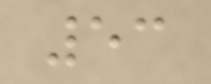53
